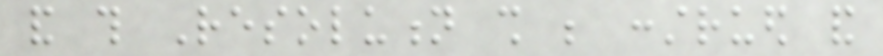and this Resolution shall be construed and
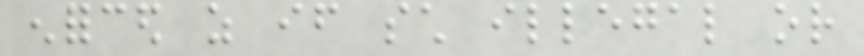enforced as if such illegal or
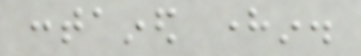contained herein.
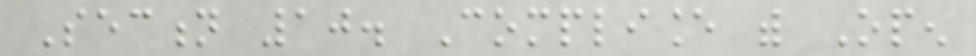Section 10. Compliance with Open
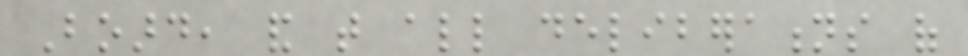Board, and that all deliberations of
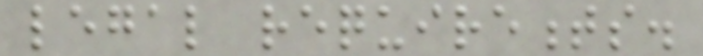legal requirements.
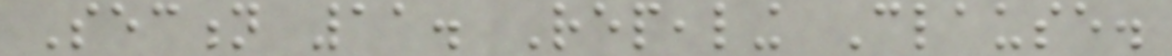Section 11. Repealing Clause.
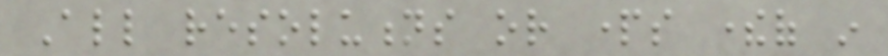All resolutions or parts thereof in
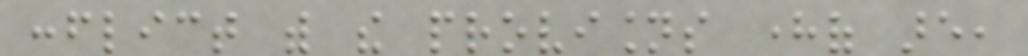conflict with the provisions hereof are,
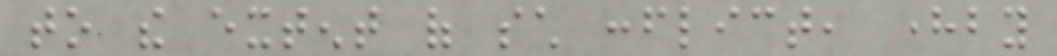to the extent of such conflict, hereby
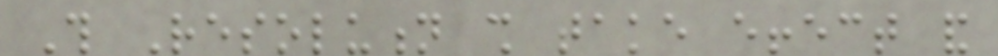This Resolution shall take effect and
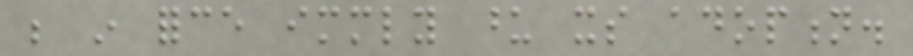be in force immediately upon its adoption.
